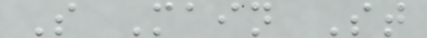S Main St
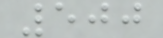500
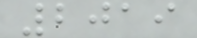2019
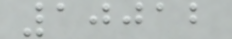10012
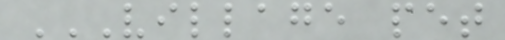VILLAGE PET
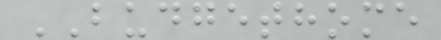BUDGETHOME
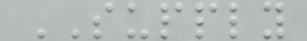SUPPLY
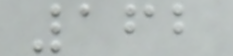162
